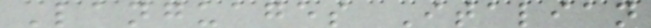Languages Italian
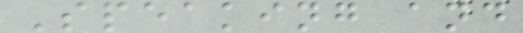Speaking and
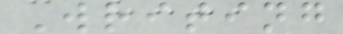Writing
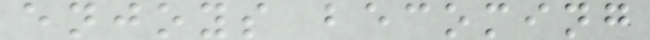enjoys becoming
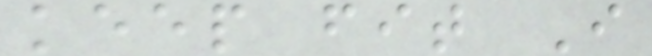keep fit I
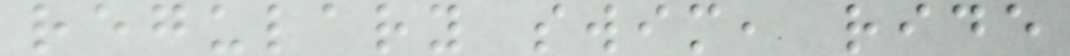regulary swim, ride
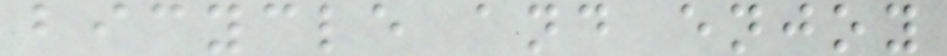bicycle and enjoy
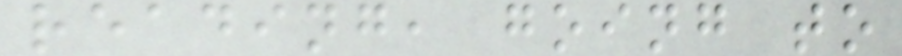reading, going to
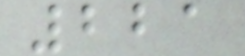221
